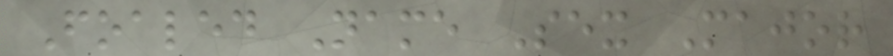Foaled Name Sex Major
